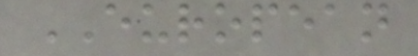EUROPEAN
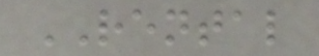RENTAL
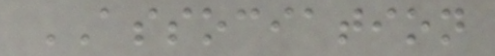ASSOCIATION
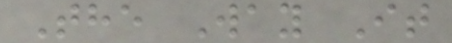The Way It
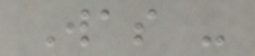Was -
